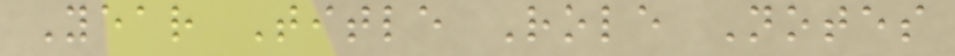Year Title Role Notes
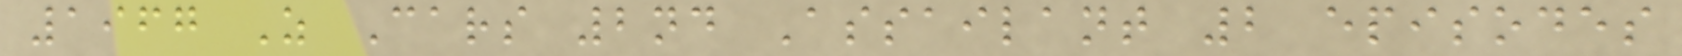1967 Z Cars 2nd Assailant 2 episodes
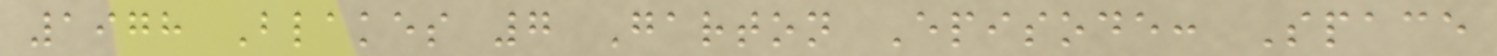1978 Blakes 7 Garton Episode: Space
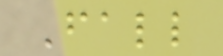Fall
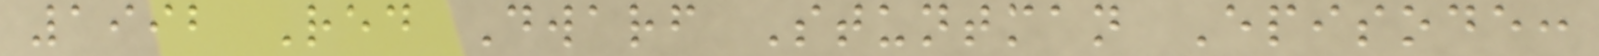1992 Red Dwarf Stuntman Episode:
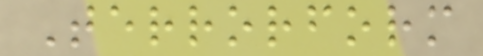Terrorform
